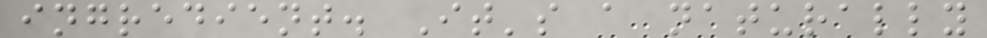ingredient. It's a naturally
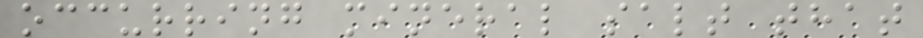occurring mineral salt that
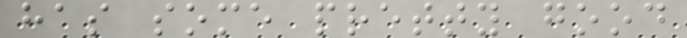has some pretty good
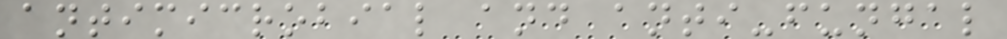antimicrobial and anti-fungal
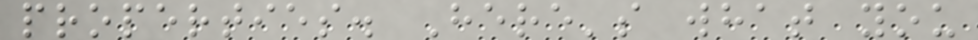properties. Here's what you
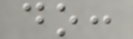do:
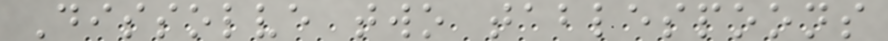Dissolve two tablespoons
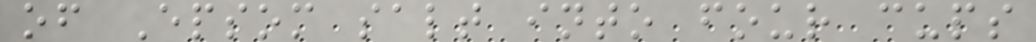of Epsom salt into four cups
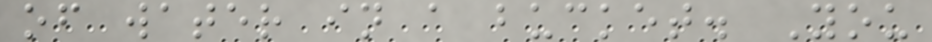of water in a bucket. You
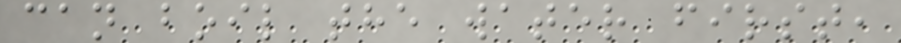can boil the water first,
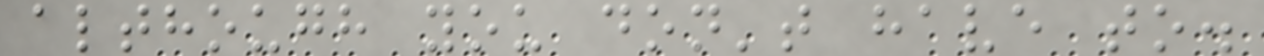although you don't have to.
